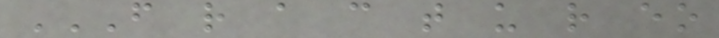F R A C T U R EO
